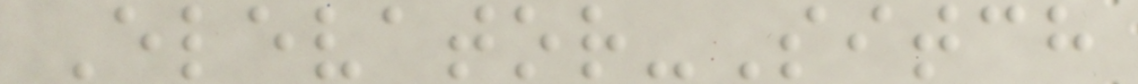Elevator-Sitch
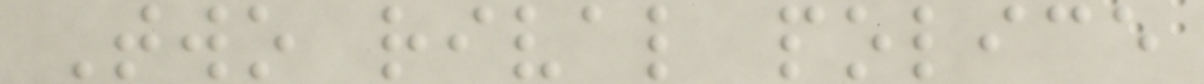Two rival police
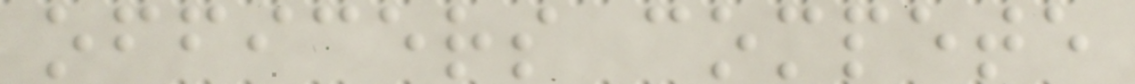officers compete
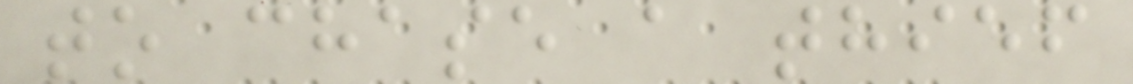to chase a thief
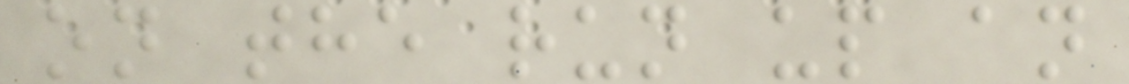on the run up an
